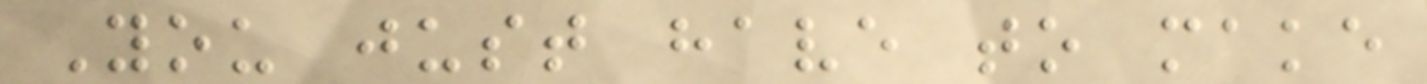You just have to make
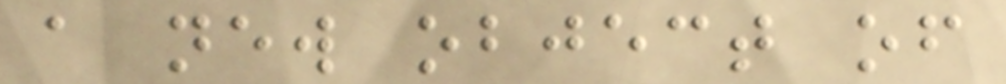a new object of
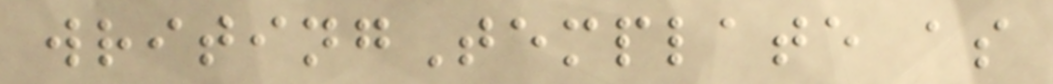writingTemplate as
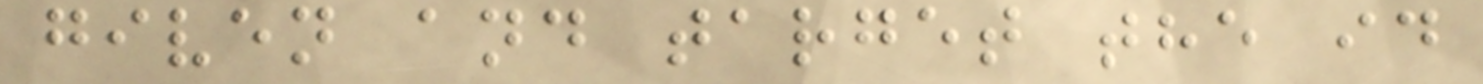given and target the id
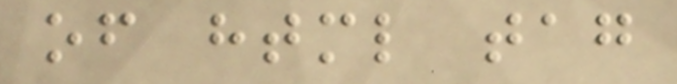of html tag
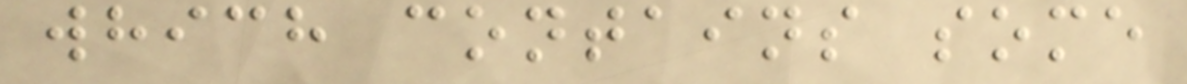which contains some
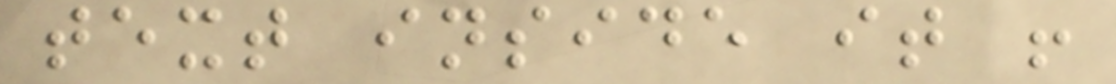text inside it !
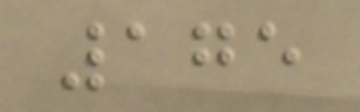175
